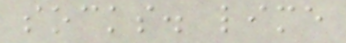socks. lime
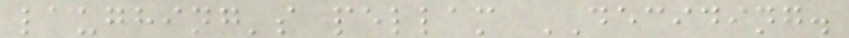laughing's pellam DECIDING.
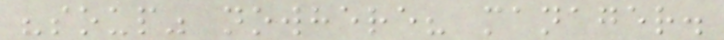"soup" nowhere? manager.
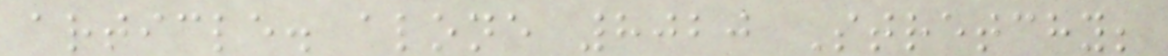article. alone 8020 Stretchy;
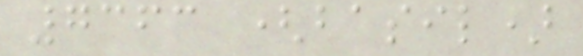7363 (basil)
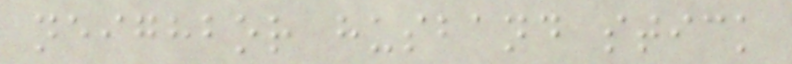neighbor husband stick
